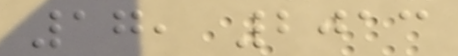17, 2013
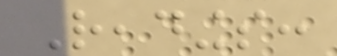Readings:
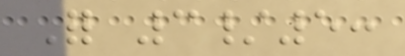For 3/5:
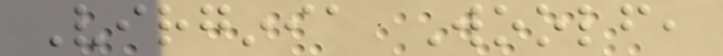Virginia Woolf,
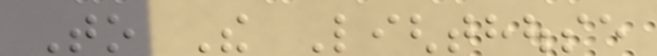To The Lighthouse
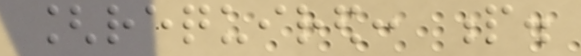[required: p.
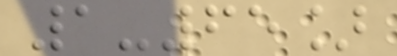1-65]
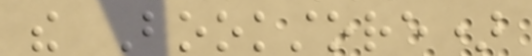the Bookstore)
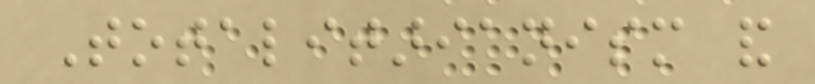Totalitarianism and
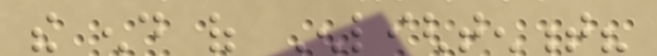the end of Enlightenment?
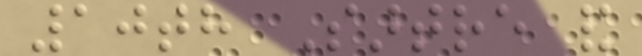10th Sartre and
